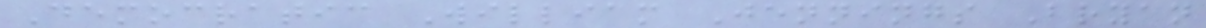Democratic William Jennings Bryan
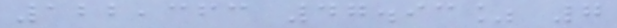122,363 47.93% 7
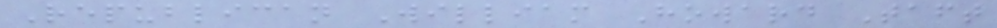Republican William Howard Taft
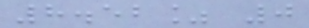8.52% 0
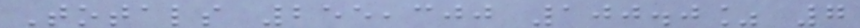Totals 255,300 100.0% 7
